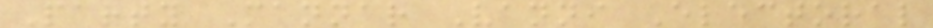Party Mannar Vanni Electoral
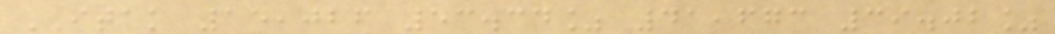ITAK 15,026 53.34% 41,673 39.02%
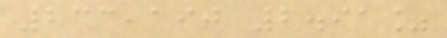233,190 2.91%
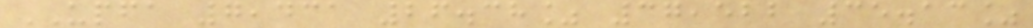UPFA 7,431 26.38% 37,522 35.13%
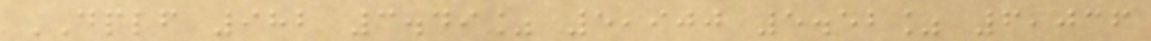DPLF 982 3.49% 5,900 5.52% 6,036
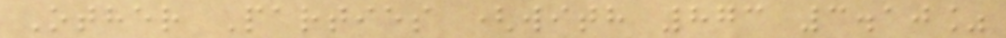Other Parties (with 873 3.10%
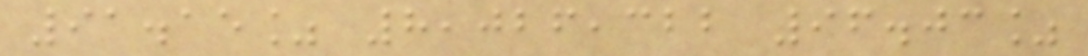91.15% 8,026,322 96.03%
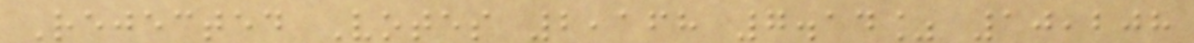Rejected Votes 2,168 7.14% 10,208
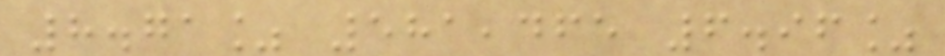8.71% 581,465 6.96%
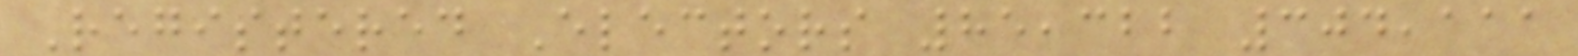Registered Electors 85,322 304,111
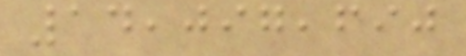14,097,690
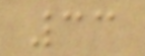33
